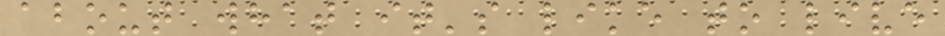about what it's like to live
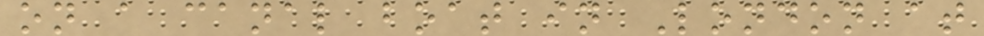on a canal boat in London at
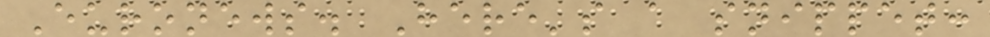Euronews. Here's a snippet:
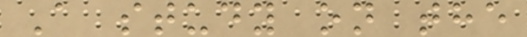A study on the
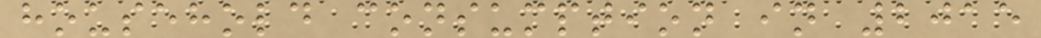household consumption in 2015
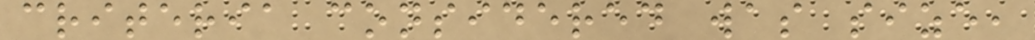criteria considered was size,
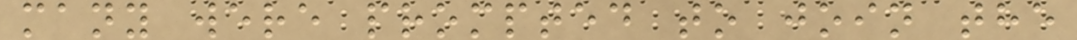many were prompted to join the
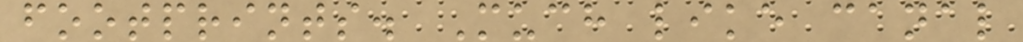footprints. Much like canal
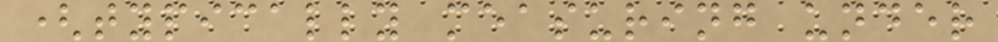(typically measuring under
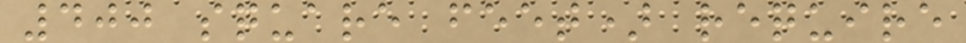400 square feet) require
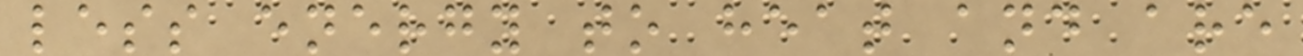less energy to heat and are
